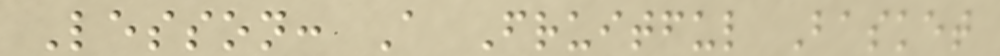Lesson: A Fruitful Basket
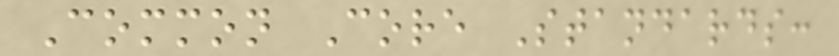Common Core Standards:
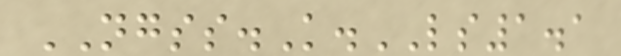NGSS.K.LS1.1
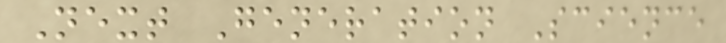Next Generation Science
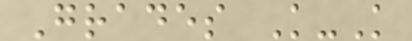Grades K-K
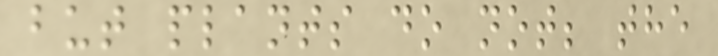but plants do not; the
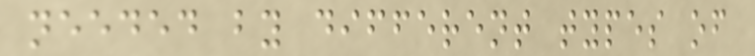needed by different types of
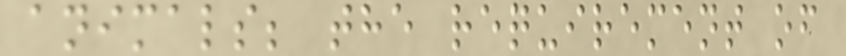animals; the requirement of
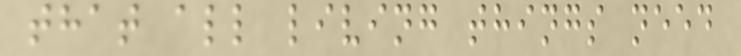that all living things need
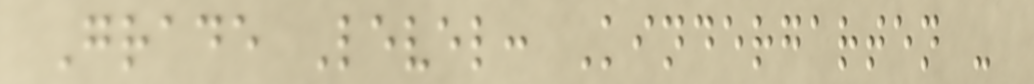Grade Level: Kindergarten -
